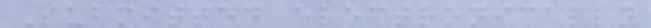Submitted electronically
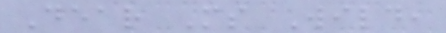Dear Ms Wild,
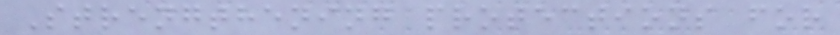Strengthening protections for
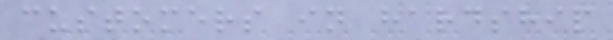customers in hardship
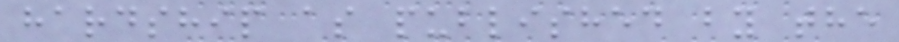hardship as published by the
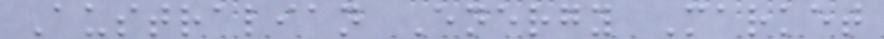Australian Energy Market
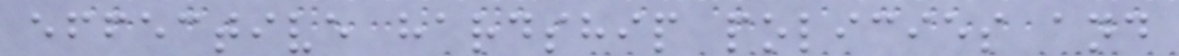effective hardship policies and
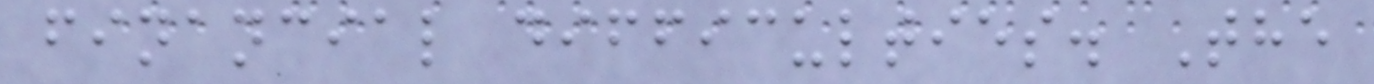financial difficulties. The
